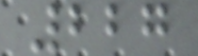227
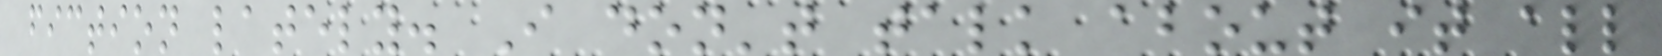fiction lately. I don't talk about it all
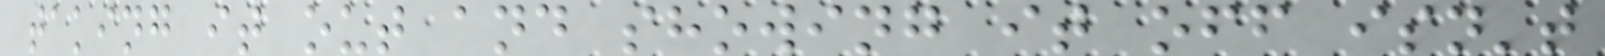taking it out and showing it off isn't
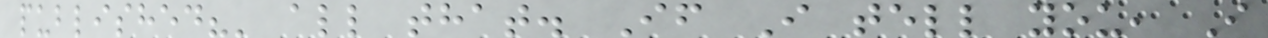published?' all that. If I tell you, I
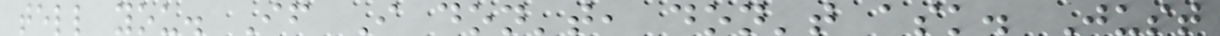tell you. If I don't, don't ask. Just
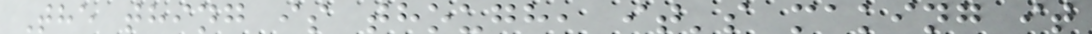The thing is though, it's making it
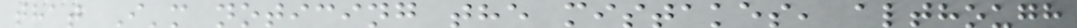that I'm noticing the mistakes, although
